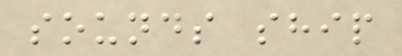sounds ship
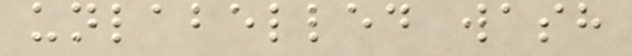unlabelled wash
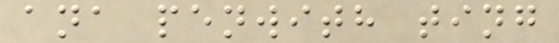ana penwith ting
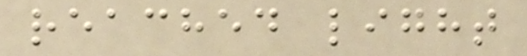reached light
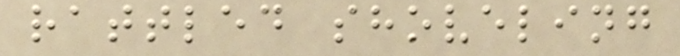rattled shoveling
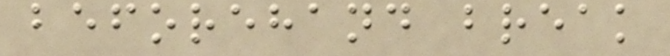beforehand break
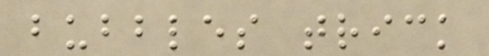bubbles trick
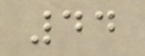44
